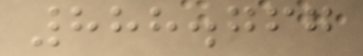888.767
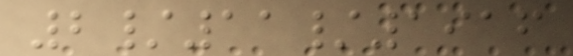2/11/1916
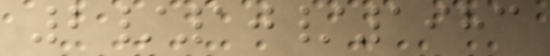2/10/1983
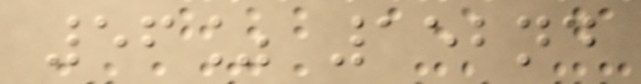56% 152nd
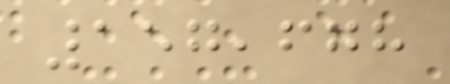157,678
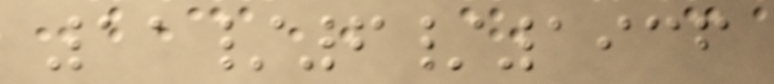11/6/1936
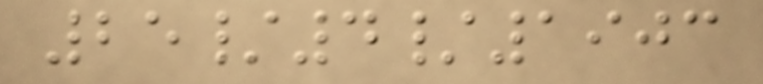25/4/1903
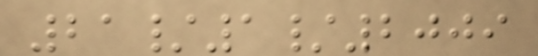21/1/2009
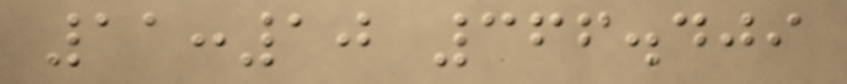11:10 366.409
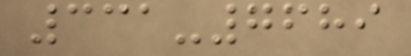331-7689
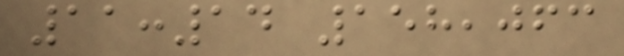11:14 158,063
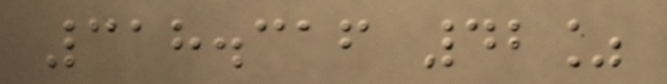318.316 42%
